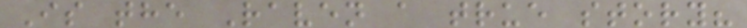Is the Raven a true story?
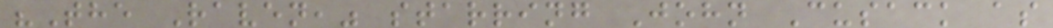"The Raven," starring John Cusack as
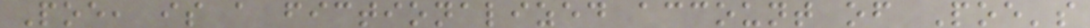Poe, is a fictionalized account of Poe's
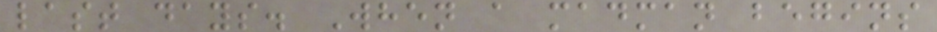last days. When a madman begins
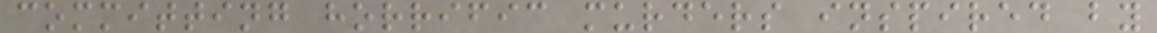committing horrific murders inspired by
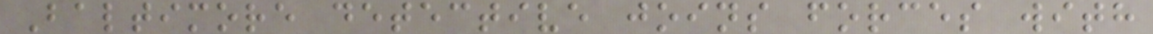Baltimore detective joins forces with
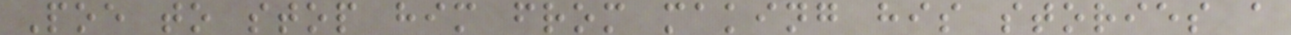Poe to stop him from making his stories a
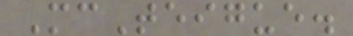McTeigue.
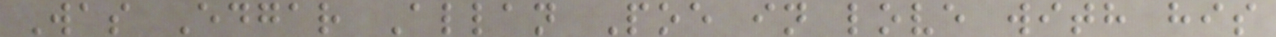Was Edgar Allan Poe in love with his
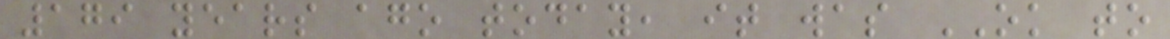179 years ago today, it was OK to
